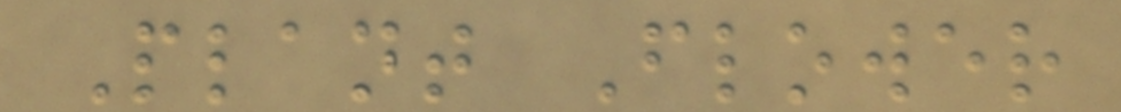Plant Flower
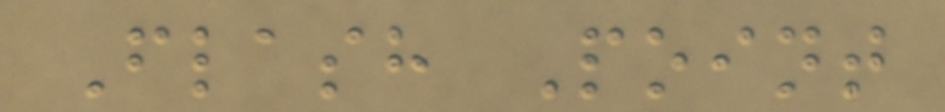Flash Point
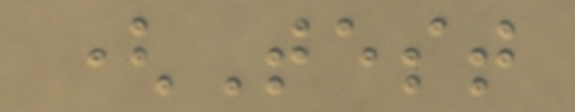(Test
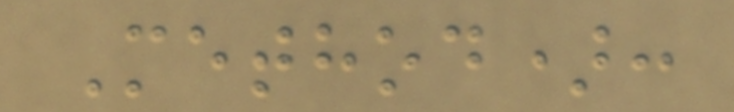Method):
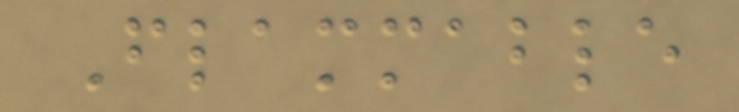Flammable
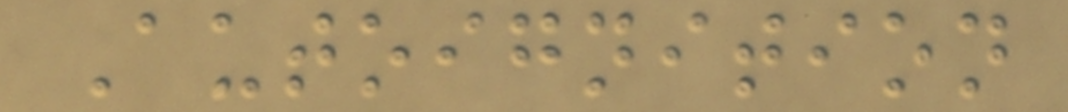Autoignition
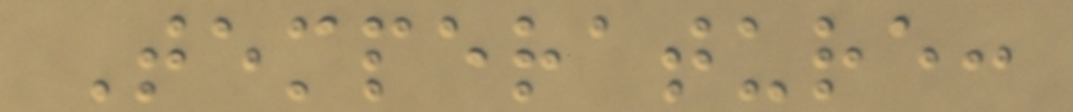Temperature:
